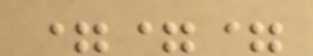===
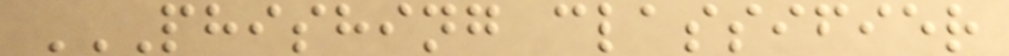PHISHING CLASSIFIER
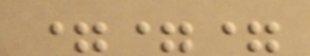===
